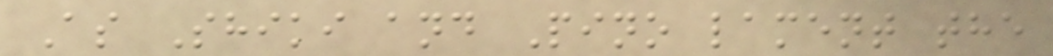As Shiki and Pino lament the
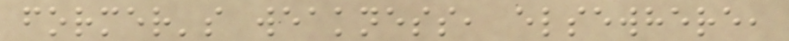former's weakness, elsewhere,
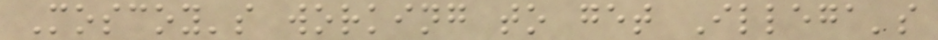Moscoy's working to get Illega's
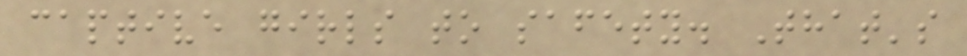captive girls to safety. That's
